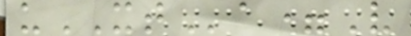uXTa=V
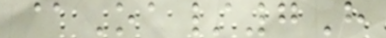@Oa/7H
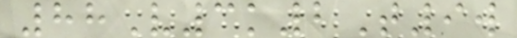88V3k2T9w
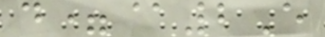d=@2E
